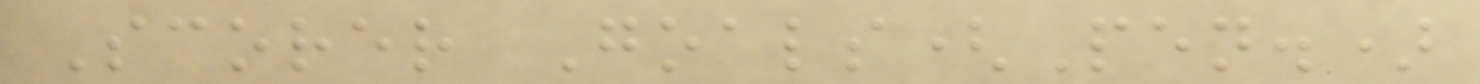Scorer Goals(Pen.)
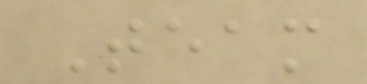Team
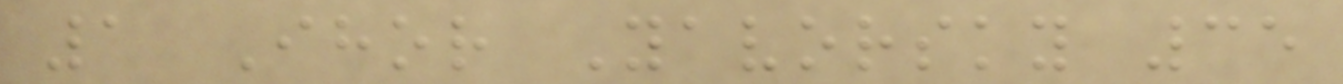1 Ihor Yavorsky 35
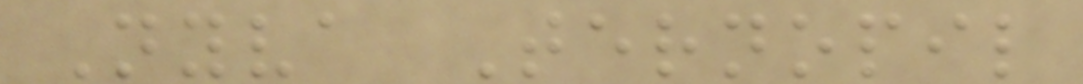Nyva Ternopil
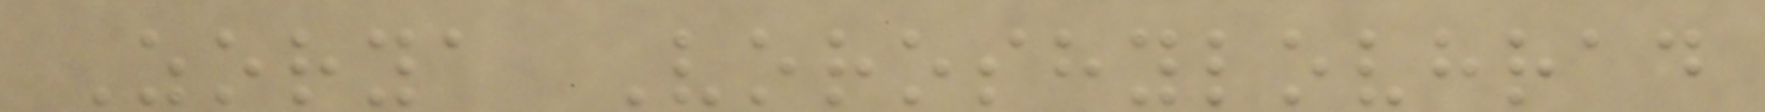Zorya Voroshylovhrad
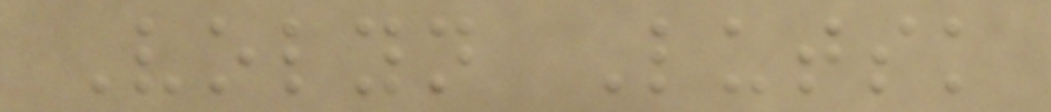Volyn Lutsk
